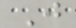J
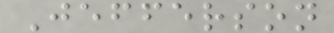Jefferson
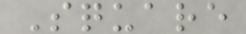Square
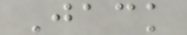Jack
